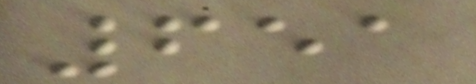651
